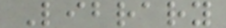Library
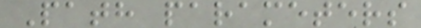Path parameters
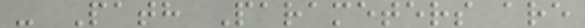- Path Parameters are
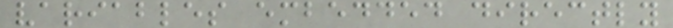variables embedded directly
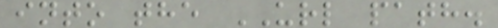into the URL path.
